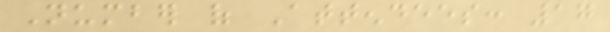Number of Attendees: 17
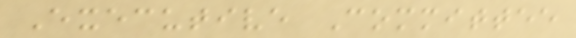Executive Committee
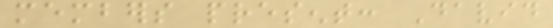members present: David
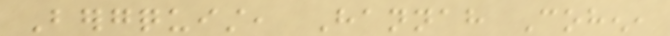Bergquist, Hannah Cohen,
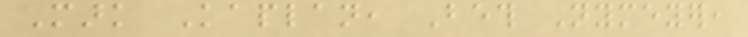Mark Kaplan, Beth Nymeyer,
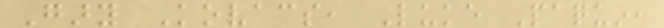Gary Kovacs, Luke Paquin,
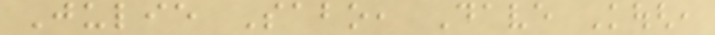Julie Sabo, Dave Kough,
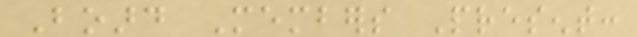Board Members Present:
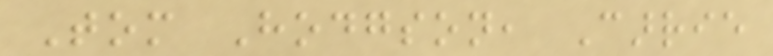Tom Hodgson, Carrie
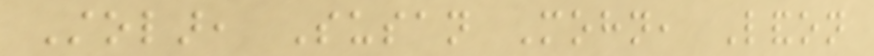Stolar, Susan Mohn, Landon
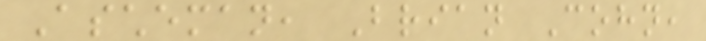Ascheman, Brian Cohn,
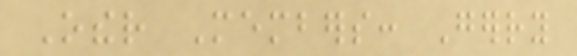Other Members: Gerry
